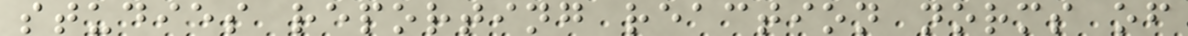studies reporting reaction norms of
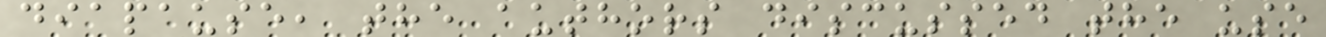diapause, the authors discussed the use
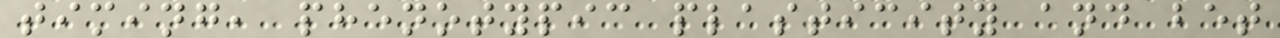timing, phenotypic plasticity and bet
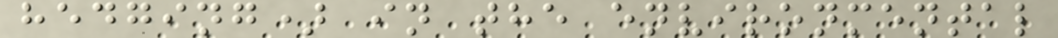hedging) in the environmental
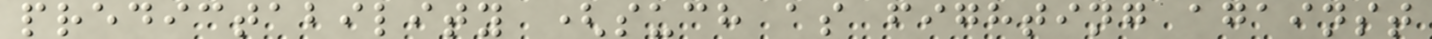predictability (such as fighting against
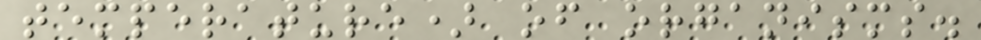temperature) of organisms.
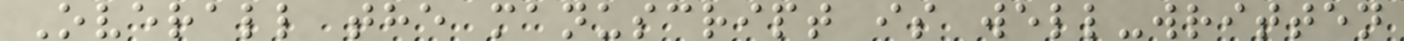Overall the manuscript is well-written
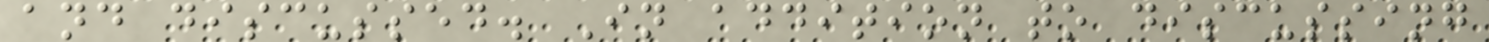and discussed. In addition to discussing
